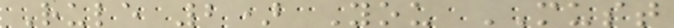Rule 2) You MUST
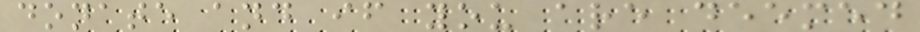donate and if you are deemed
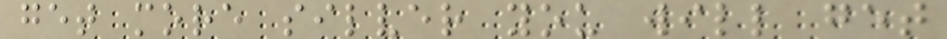get more silver you will get
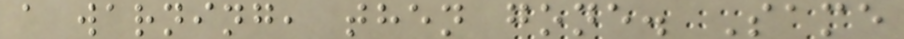a warning, then gone. Same
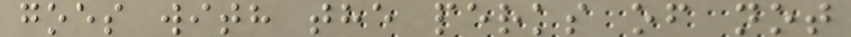goes with the perks of not
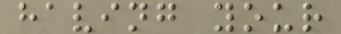having your
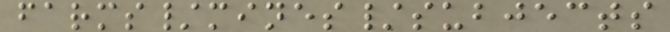farms/mines/subjects
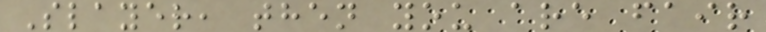Slayer, then you are fair
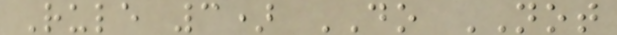Rule 3) DO NOT
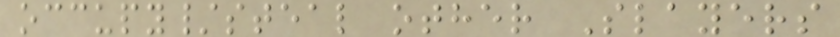occupy/steal other Slayers
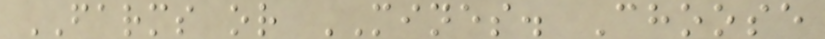FARMS or MINES. Choose
